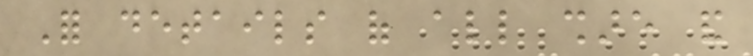For details of all share and
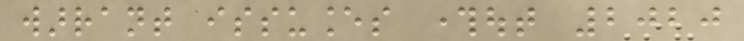warrant issuances throughout 2020
